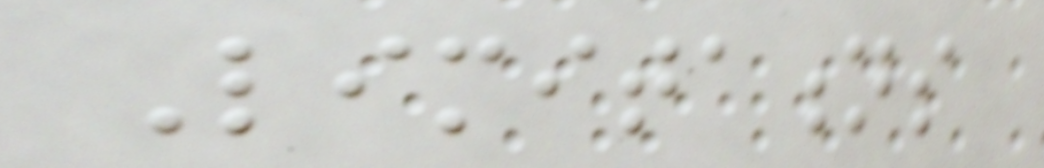Limitations
